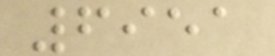6951
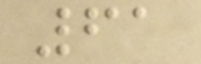61
